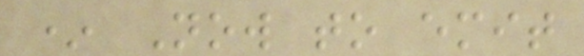* Now to emit
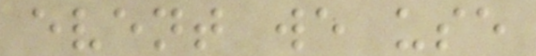event we use
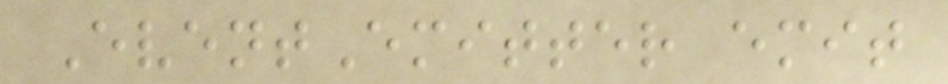EventEmitter emit
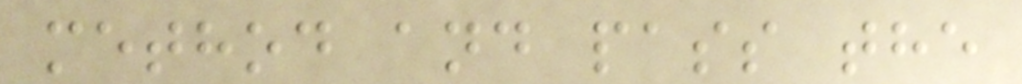method and pass the
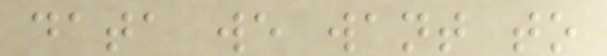data we want to
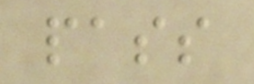pass
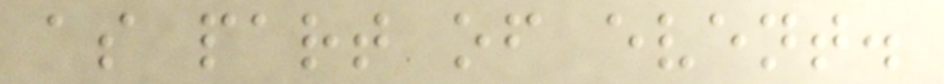as part of event.
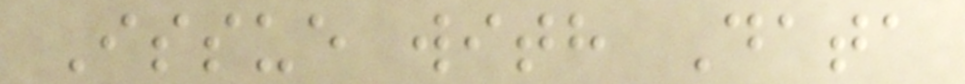Issue with Data
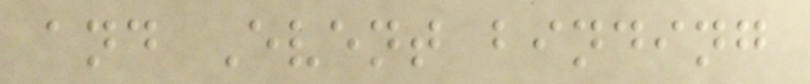and Event binding
